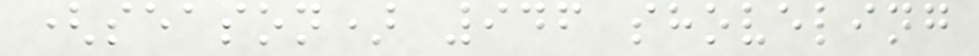(season) 946 shoveling
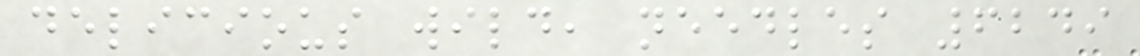delicious wild, needles 6249
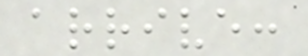arrive:
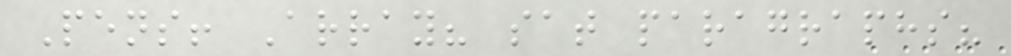Pens! Array? sat paragraphs?
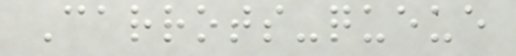Carrots-queue
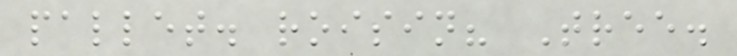pallet. roisin? Tree.
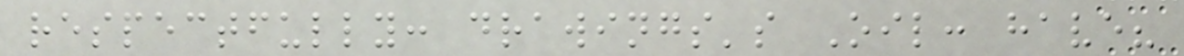respectfully: drawings's Oil: have?
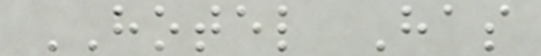HOTEL Has
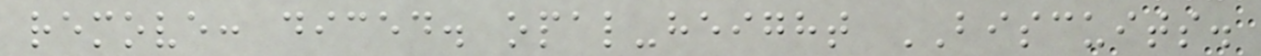remove: diced. opal-height BISCUITS.
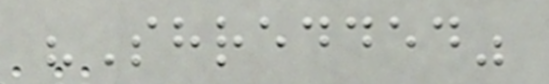"Shredded"
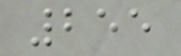255
